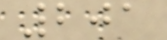201
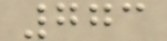773
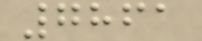7861
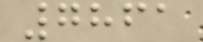7861
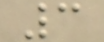3
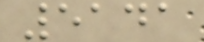5141
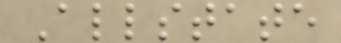Allstate
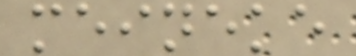meineke
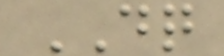DQ
